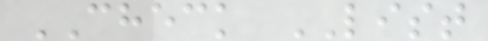CHECK LIST
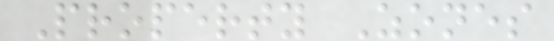Property Zones
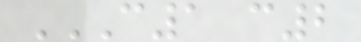C1 C2
